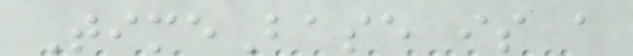TimeBase is a
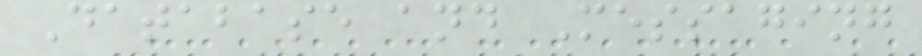Database and Messaging
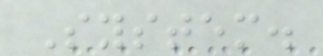System.
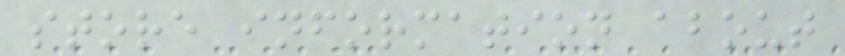store information about
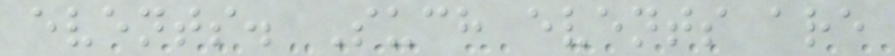events. Such events are
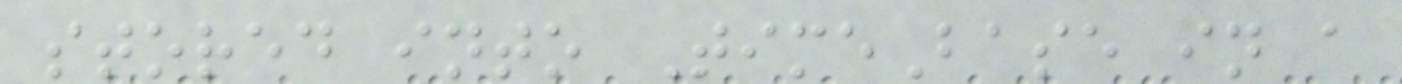stored into TimeBase in a
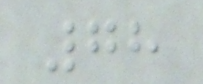78
